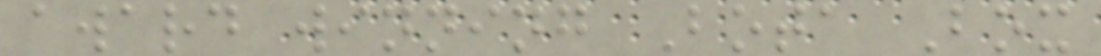award winning Bota Box
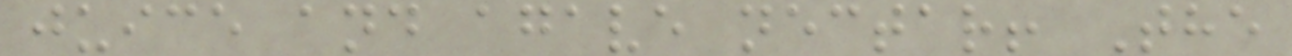juice and agave nectar! The
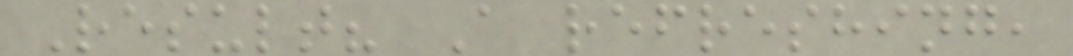Result? A refreshing,
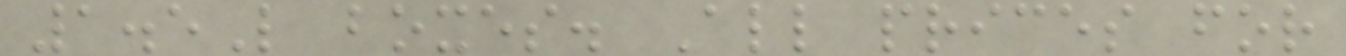1.5L boxes. All prices for
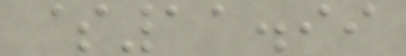$11.99
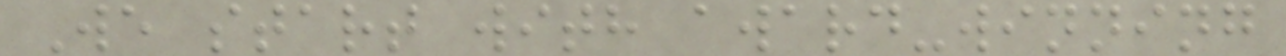We start with award-winning
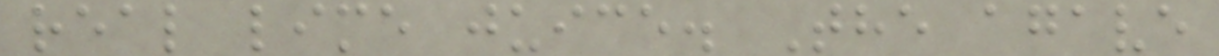real lime juice. The agave
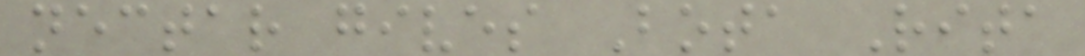nectar gives Bota Rita
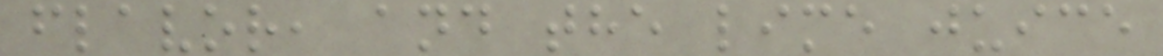flavor, and the lime juice
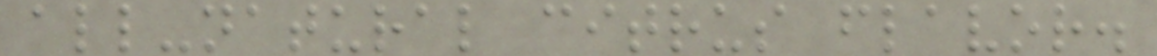all-natural citrus flavor.
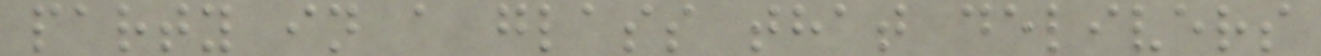party in a glass that delivers
